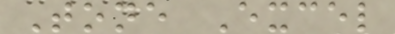Tone Excel
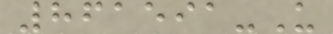861591-U
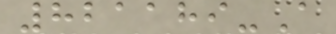821189-A
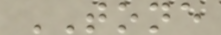TONE
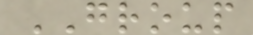GROUP
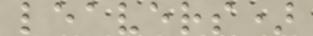leavers)
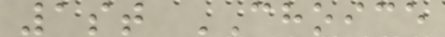1st CHOICE
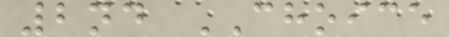2nd CHOICE
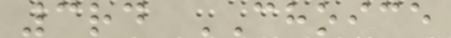3rd CHOICE
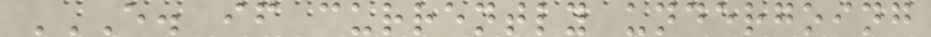E. IF CURRENTLY UNDERGOING
